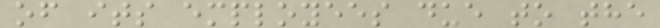of its employees due to the
